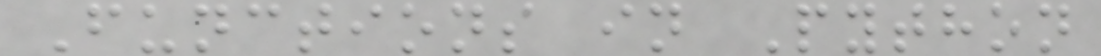Functions in Python
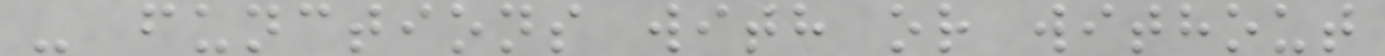- functions with or without
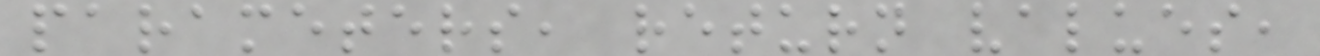parameters, return values,
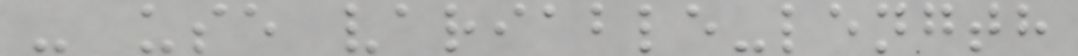- use variable-length
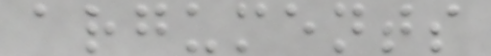arguments
